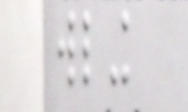wling
